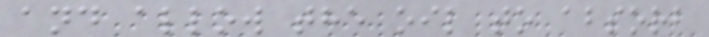and allow the oil to absorb
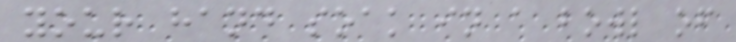your hand soak in a bowl of
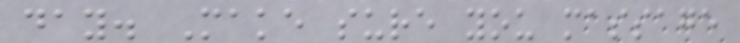day. Make sure you massage
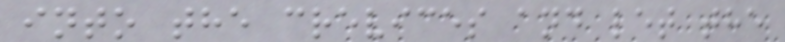into the crevices and let the
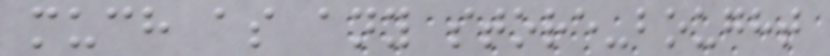much as any store-bought
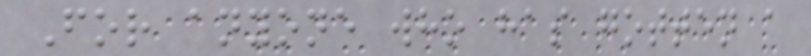For anyone who has gotten a
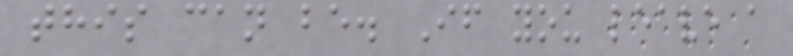this can be. If you leave a
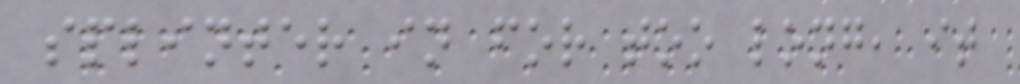splinter in for too long, it
